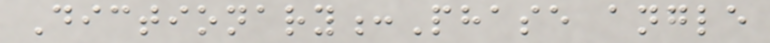Dictionary:Phase angle
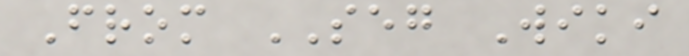From SEG Wiki
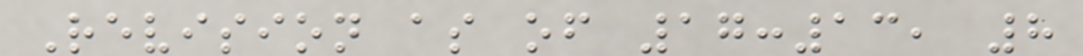Revision as of 17:13, 8
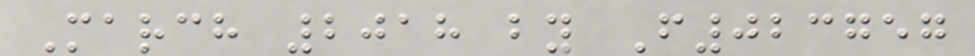March 2018 by F023757
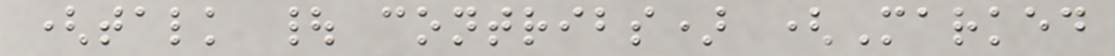(talk | contribs) (Marked
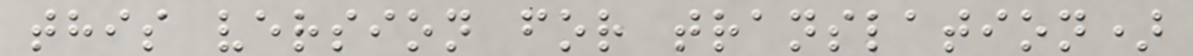this version for translation)
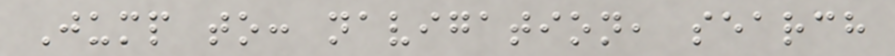Jump to: navigation, search
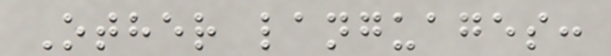Other languages:
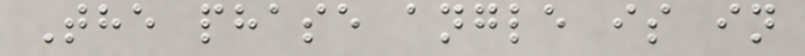The phase angle is in
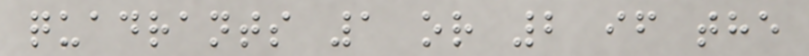quadrants 1 or 2 if the
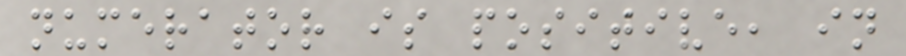numerator is positive, in
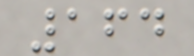164
